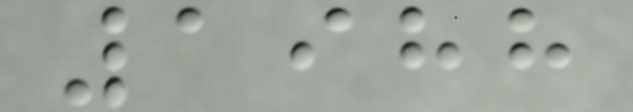1988
